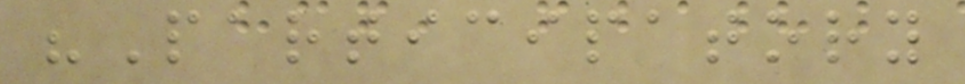"Participatory
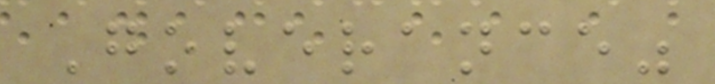Goverance"
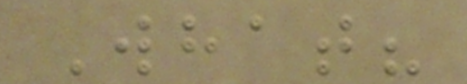What?
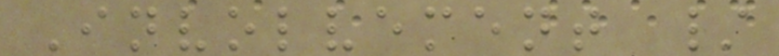Involvement /
